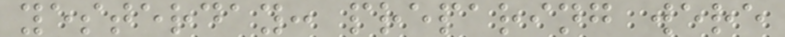yesterday: preparing were
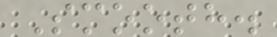Smooth.
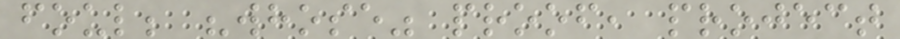foul; "whose" proof, project
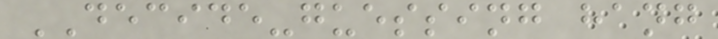DECIDE-guessing hang
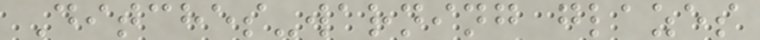Ditches-warning glazes
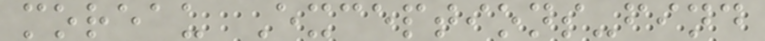moreau Exceptions-find
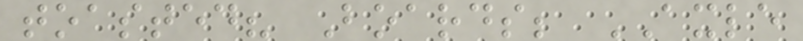toasted? Boards; AXLE
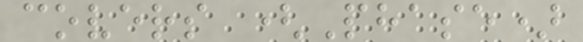covers (Phase)
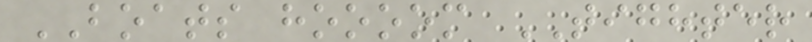BOATS hoooom TIGHTER
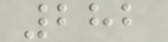282
